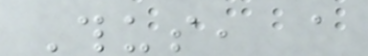Thus, a
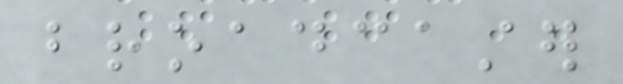broadcaster
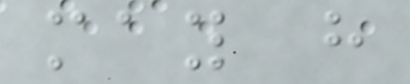may have
